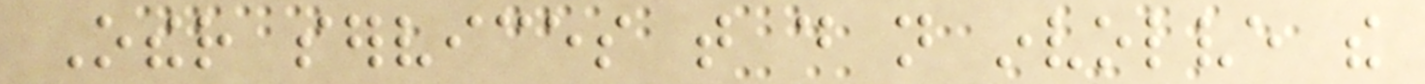Other services that do not involve the
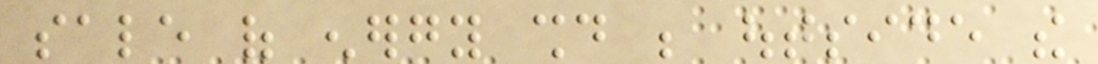sale of energy should be outside the
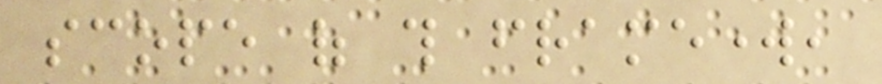scope of this framework,
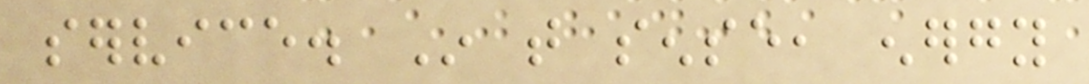service. In that sense, energy
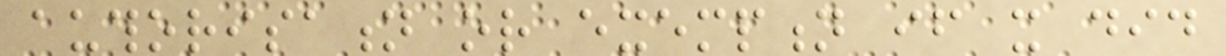authorisation or exemption if it did
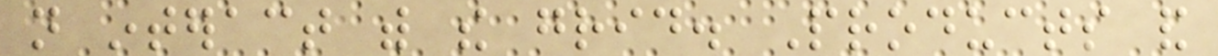not interact with the grid. Products and
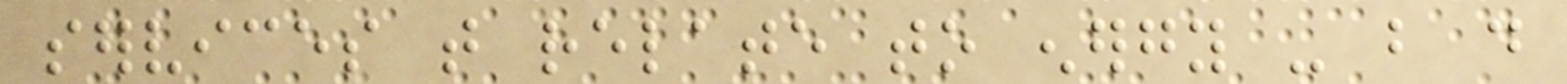services that relate to energy - but do
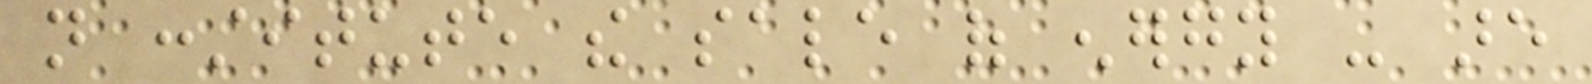not constitute the sale of energy - are
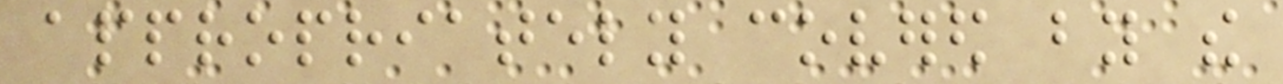appropriately covered by the
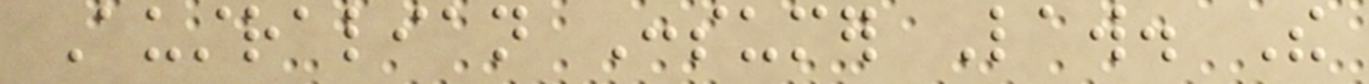Australian Consumer Law. The
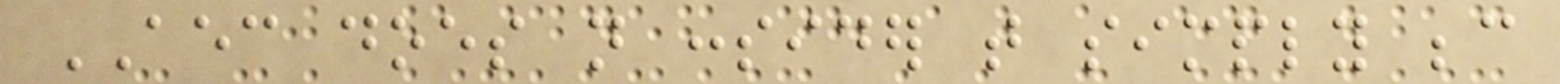AEC does not consider that simply because
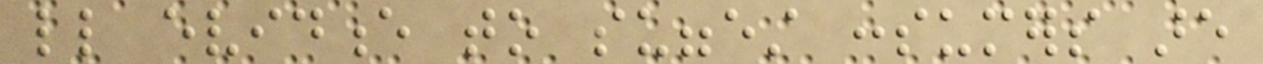little evidence to suggest consumers are
